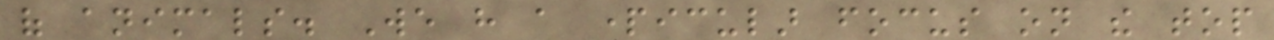of animals. We have a particular focus on the top
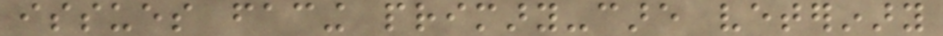issues facing primary-care veterinary
